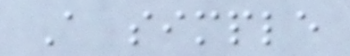A simple
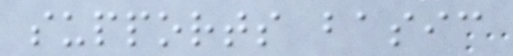supports basic
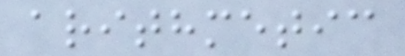arithmetic
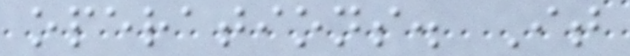operations. It
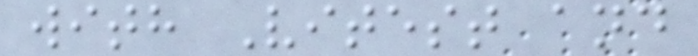with Vitest and
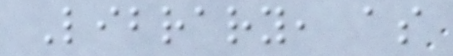Library, as
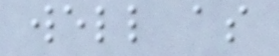well as
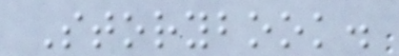Storybook.
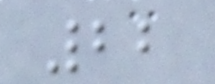22
